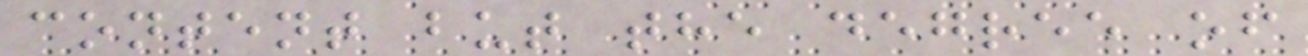content but the degree of
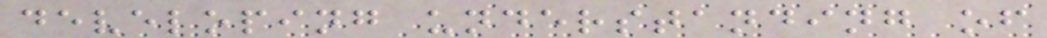developing understanding of
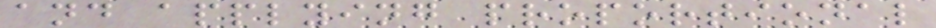and applying proportional
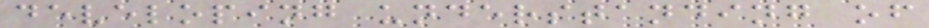developing understanding of
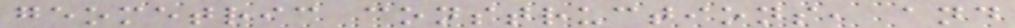geometric constructions, and
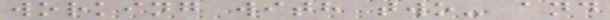working with two- and
